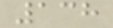138
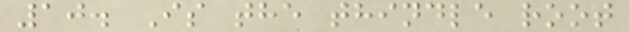10. Is the thindle root
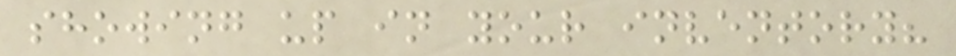showing up in your inventory?
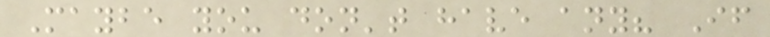Maybe you don't have any? If
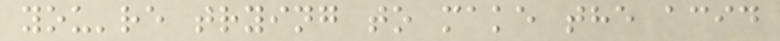you're trying to make the acid
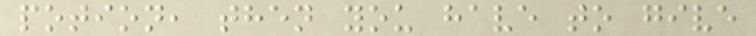potion, then you have to give
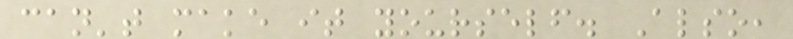can't make it yourself. Also,
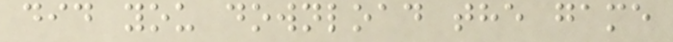did you download the game
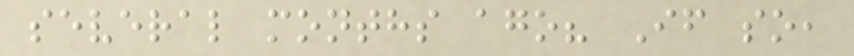several months ago? If so,
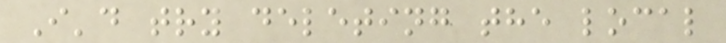I'd try deleting the local
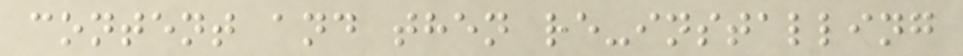content and then re-installing
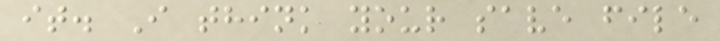it. I think your save file
